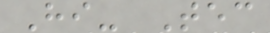Hi- Tec
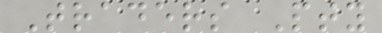Traders Pty
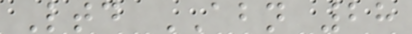Ltd ABN 28
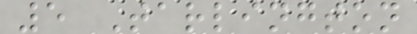5 Tarlington
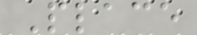Place
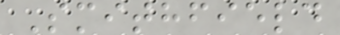Smithfield
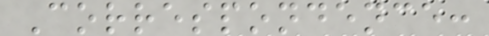Correspondence:
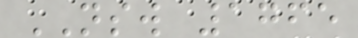NSW 1765
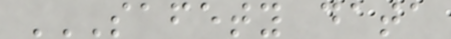SAFETY DATA
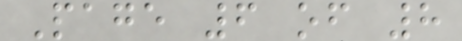Page 6 of 8
